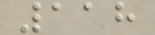118
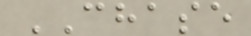CHASE
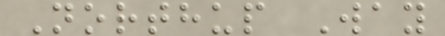Northup Way
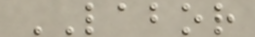LABOR
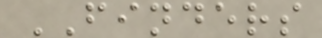FINDERS
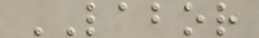LABOR
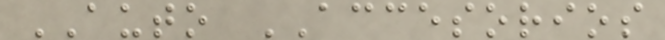AUTO ACCESORIOS
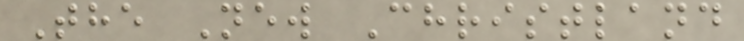The New Christland
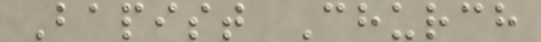Bapist Church
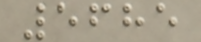5685
